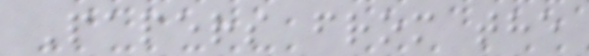Papers from the
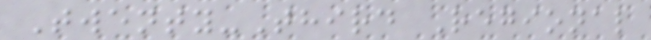Twenty-Third Regional
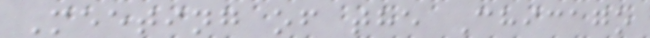Meeting of the Chicago
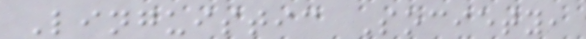Linguistic Society,
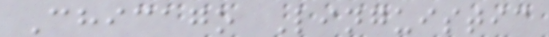Chicago Linguistic
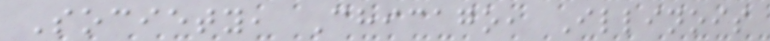Society, Chicago, Illinois
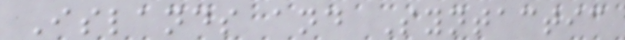Islands and Syntactic
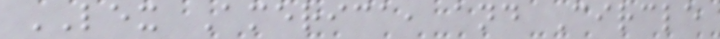LEX America, and Circle
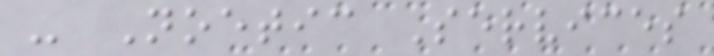- Noetic Services
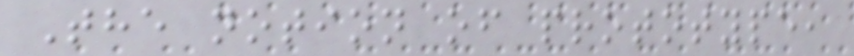The notion of prototype,
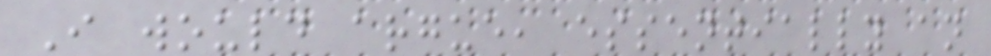I would argue, essentially an
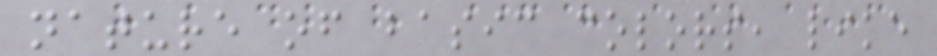nature of basic colors, like
